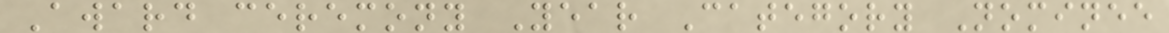Award ceremony Year Category Nominee
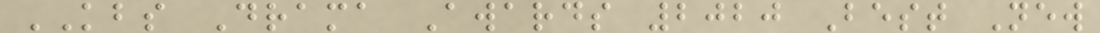KBS Drama Awards 2020 Best New
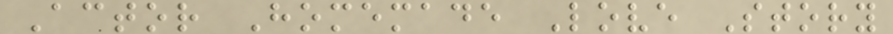Actor Homemade Love Story
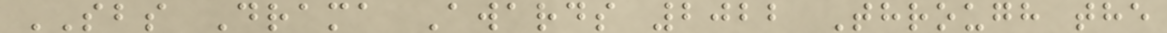SBS Drama Awards 2022 Through the
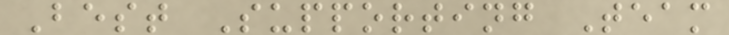Best Supporting Team
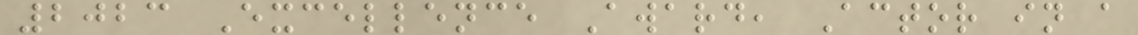2023 Excellence Award, Actor in a
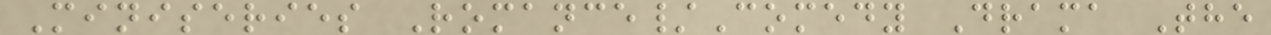Miniseries Romance/Comedy Drama The
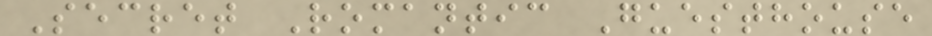Secret Romantic Guesthouse
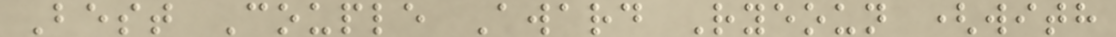Best Couple Award Ryeoun (with
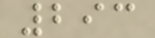293
